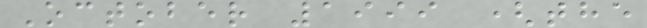October 1999 (the
